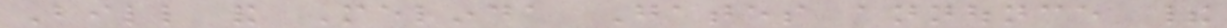Bill and Melinda Gates announce their
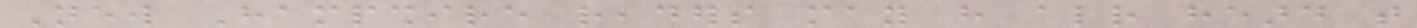New Hampshire readers may have already heard that
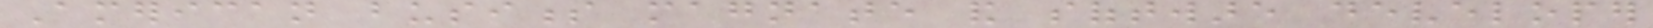American business magnate and software developer
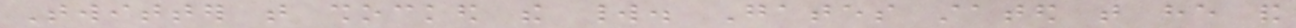Twitter that shocked the world. Gates stated that he and
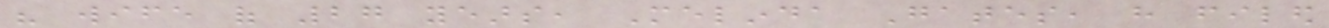his wife of 27 years, Melinda Gates, have filed
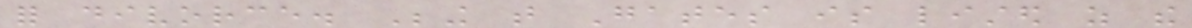for divorce. Being that Gates is listed as the
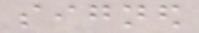signed
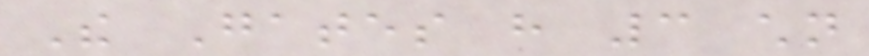The Gates have 3 children
